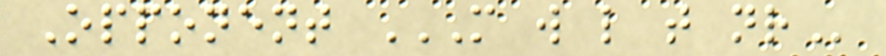Opponent M W L T NR
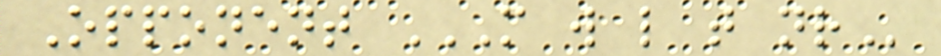Opponent M W L T NR
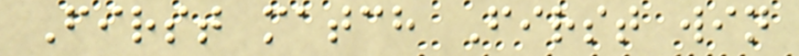First match First win
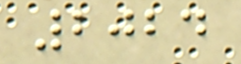2024
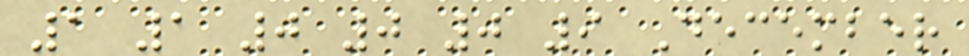1 1 0 0 0 9 December
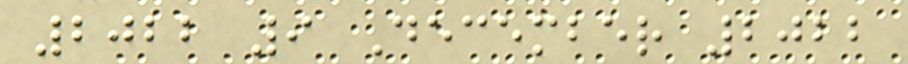2022 9 December 2022
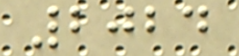2024
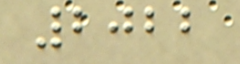2022
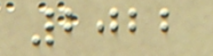2022
